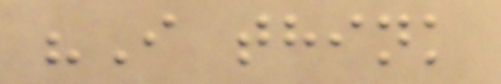"I think
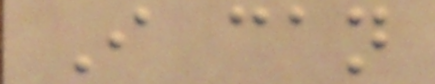I can
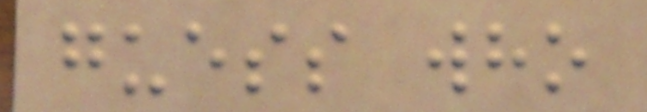guess who
